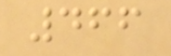466
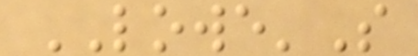LOWE'S
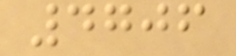4706
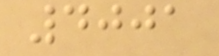4001
